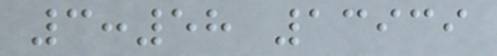3:58 13939
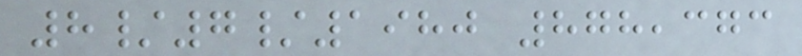8/7/1980 878,373
